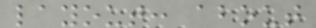layout: about
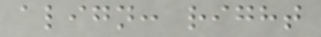align: right
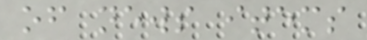of news items
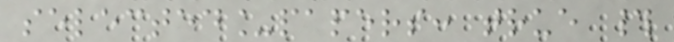selected_papers: true #
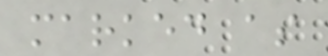marked as
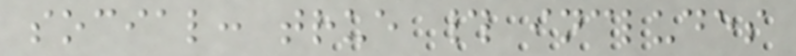social: true # includes
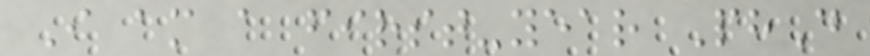I am a first-year PhD
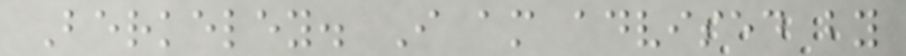Berkeley. I am advised by
